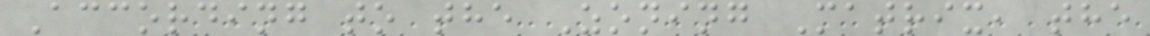According to the Zoning Matrix, the
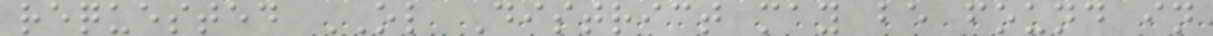requested OL District may be found in
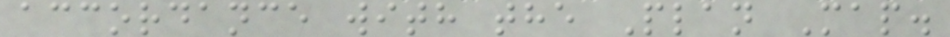accordance with the Plan Map.
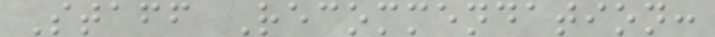Staff Recommendation:
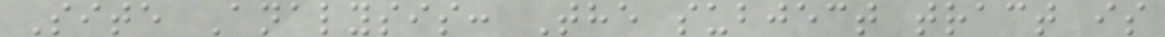Site Analysis: The subject tract is
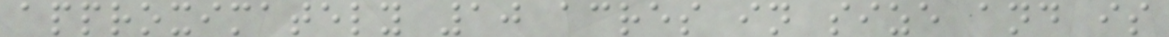approximately 10 acres in size and is
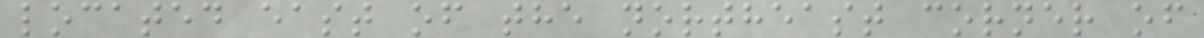located east of the northeast corner of
